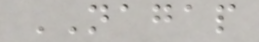NAGAP
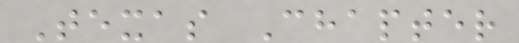Texas Chapter
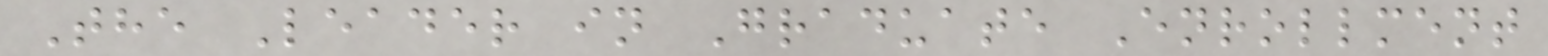The Leader in Graduate Enrollment
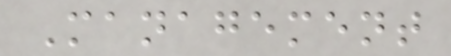Management
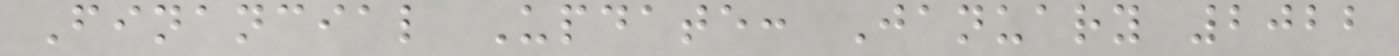Financial Update: January 2022
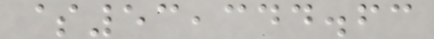$53,344.63
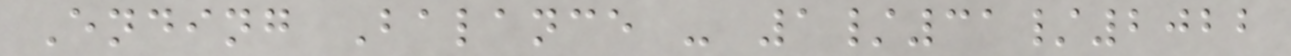Ending Balance - 1/31/2022
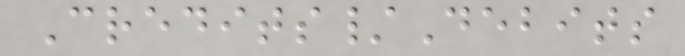Credits/Debits
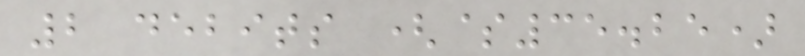2 debits ($35.25)
